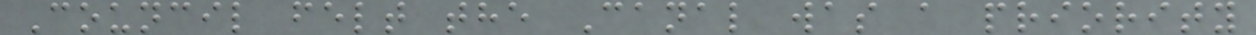Council felt the Canal was a priority
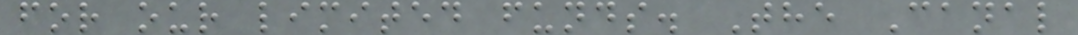for our limited funds. The Canal
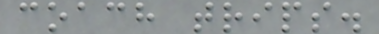coach trips.
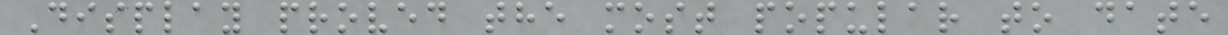Display proved the most popular to date
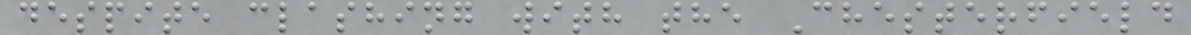despite clashing with the Chesterfield
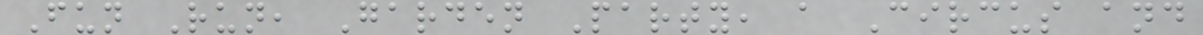Fun Run, Garden Party, a Circus and
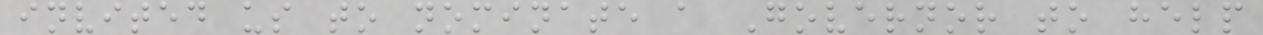invited us to nominate a Governor to help
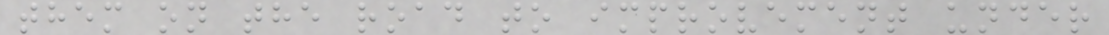them on the road to improvement under
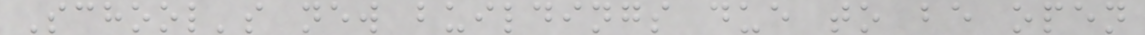School's new buildings due to be open
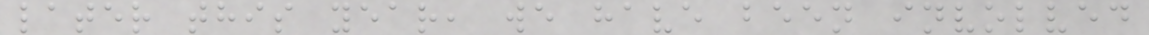later this year, we have been involved
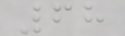68
